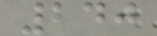240
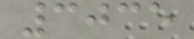3035
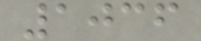1036
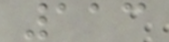113
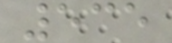535
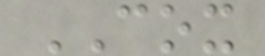COX
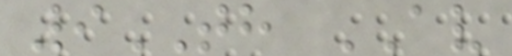9TH AV
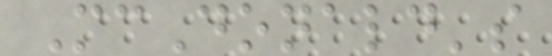McDonald's
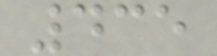435
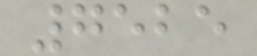7525
